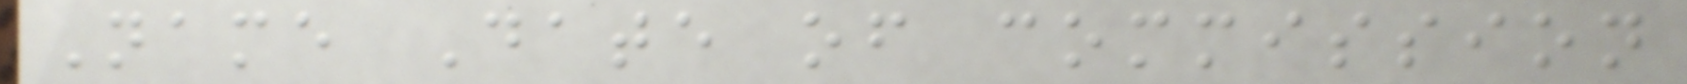Name Date of commission
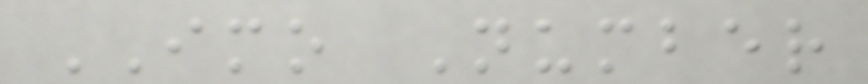IMO Number
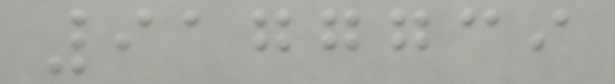9177739
